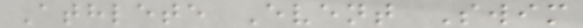Athlete Event Swim
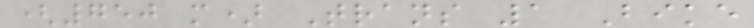(750 m) Trans 1 Bike
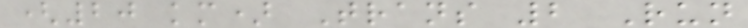(20 km) Trans 2 Run
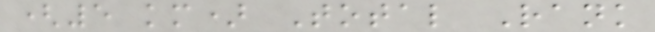(5 km) Total Rank
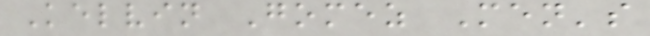Kelvin Gomez Men's
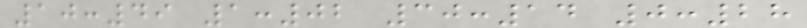10:49 1:02 30:14 0:28
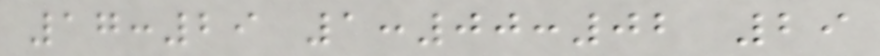17:29 1:00:02 29
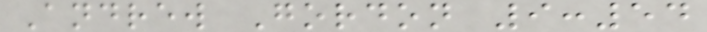Andrew Gordon 9:54
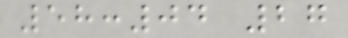58:04 27
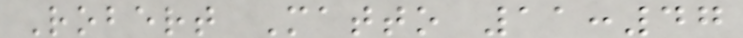Robert Matto 11:47
